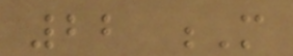22 M
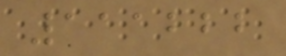111222
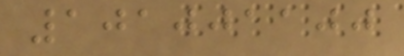101001100
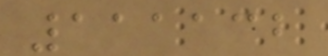111132
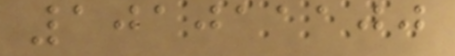101011100
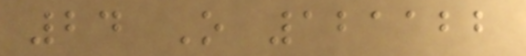24 O 121122
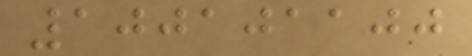100101100
